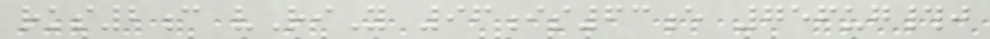rks2c vRiY 96is63e 756ug#j
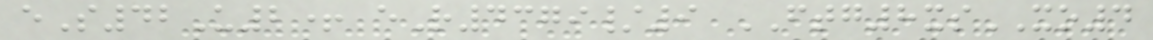eS42U2+ eR4379/9 FTG8xsXO4
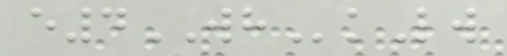e4WHkLw
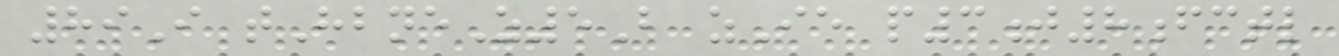89I tHbneZ5B zIe p3j8fctl
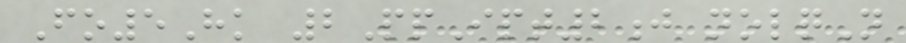Fo5Hk 2PpIpt2j nolqN
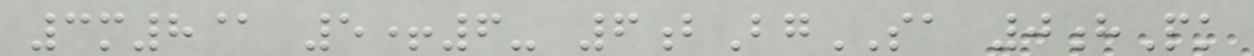3m8@ 5+6- 6bBgSA 0hPk
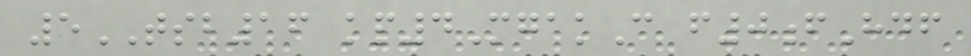5TSB16 kp4MgakC f0fHdf
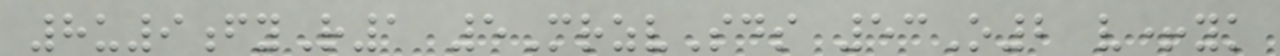8u9fyR1 5MrzvSds 53O2 v+yk
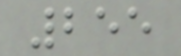255
